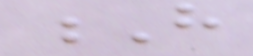H
